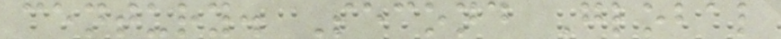century. Second Global
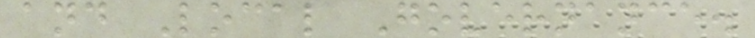and Local Governance.
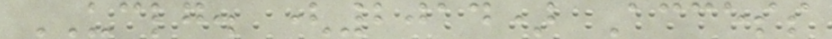UCLG. (2014) Access
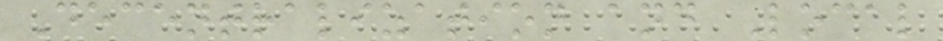Decentralization and Local
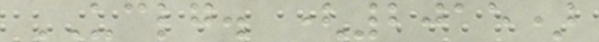UCLG. (2015)
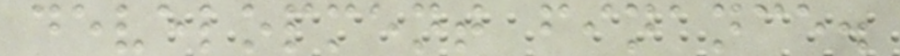development finance.
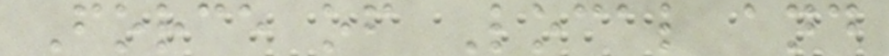Force of Local and
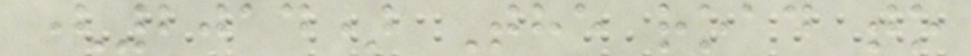(2014) The road to
